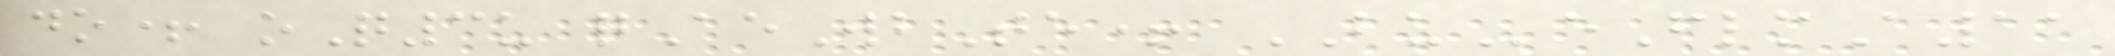do+ oQ3u qAeWbTe+ BUeFlmA11
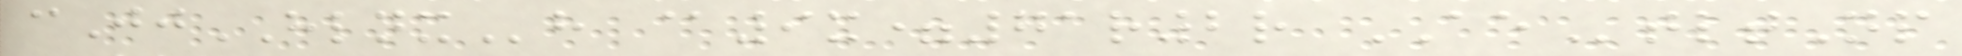cJjHLNXh @9x=71r2r AEtltNp
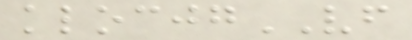klocjgVF
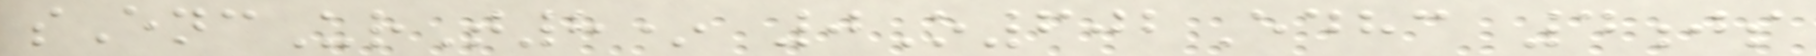sEncUrT8* 0O602Edhc 4js
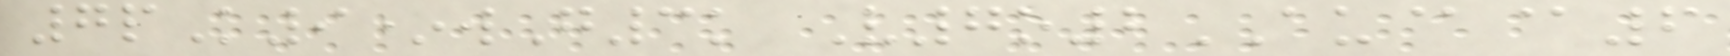7pK9*wG3k V7o2AU@@6
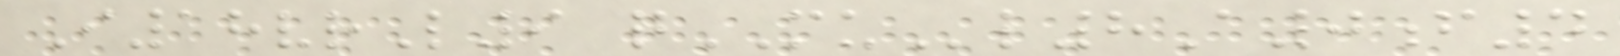I18vrL9 qMUl8A0f4
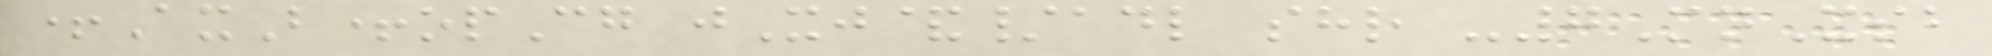+AxB+opCg jXj&/adl shr -7MnXsb
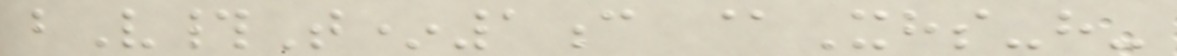bV#T*1c @Xhs-h-
